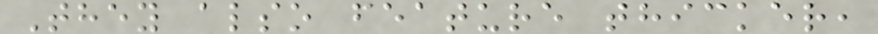They also feature thicker,
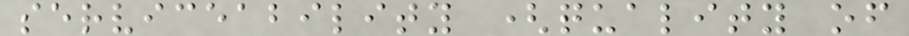serviceability (quality of
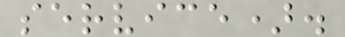service).
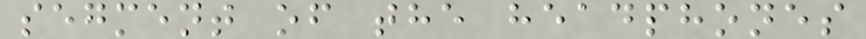segment of the headphones
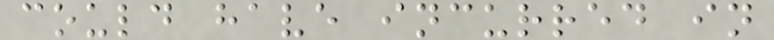could have incurred in
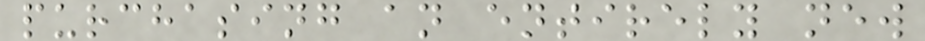purchasing an entirely new
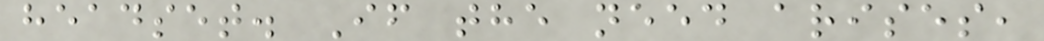headset. If the need arises,
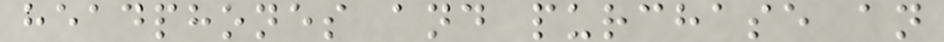headphones and purchase an
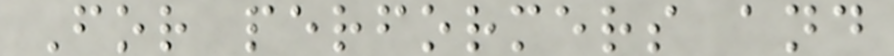For performers and
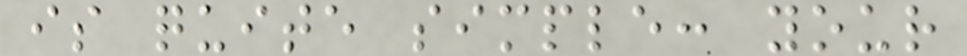is quite simple: your
